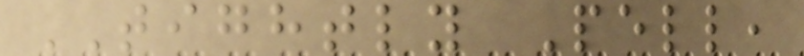TIGHTLY Pell,
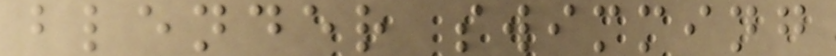blender swimming
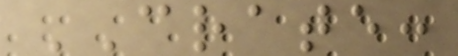CRATE:
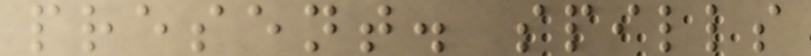present. spills
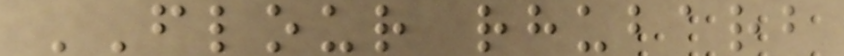FLOUR rhubarb
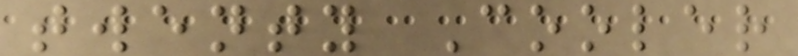twenty Cooler
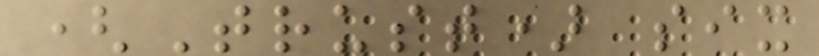(Trust) six
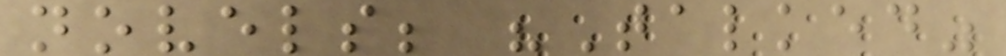novels; "Talked"
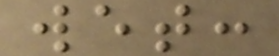wet:
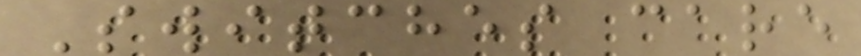Switches care
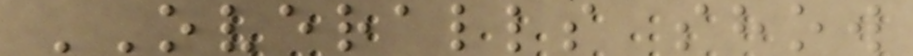OVERALLS show
